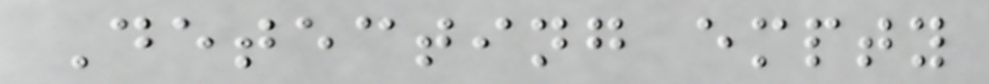Detecting empty
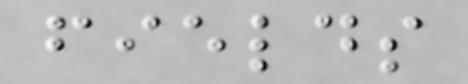fields
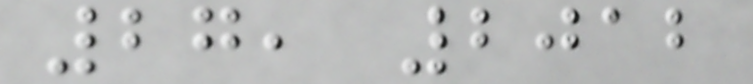27, 2012
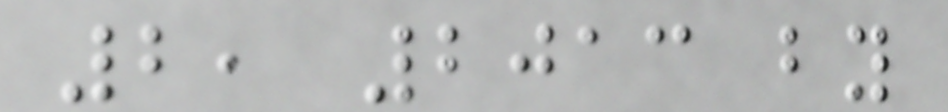2, 2013 by
